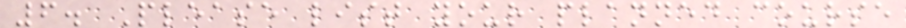6. Please list your planned course
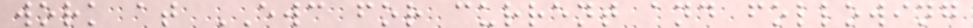work at EWC for current and following
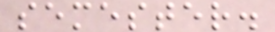semester.
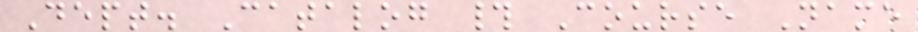Dept. Catalog # Course Name
